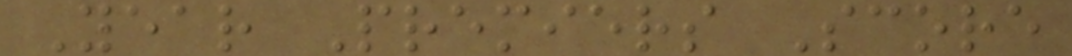Year Premiers Score
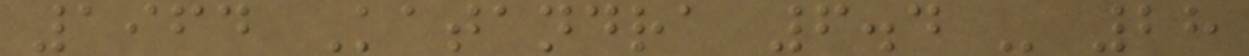1964 Katandra 6.4 - 28
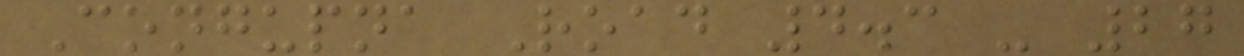Congupna Road 4.3 - 27
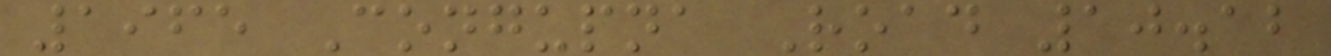1965 Congupna Road 10.12
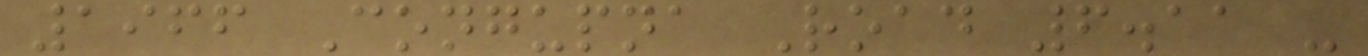1966 Congupna Road 6.11 -
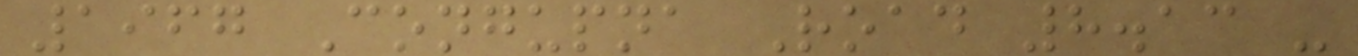1967 Congupna Road 8.13 -
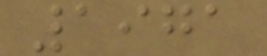1971
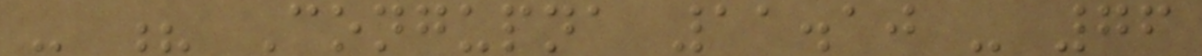- ? Congupna 11.10 - 76
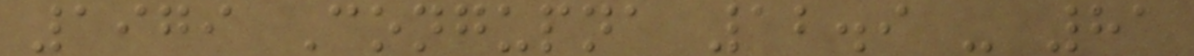1979 Congupna 12.9 - 81
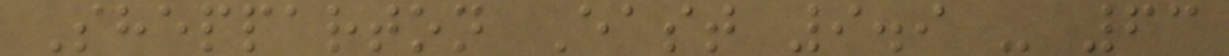Shepparton East 9.9 - 63
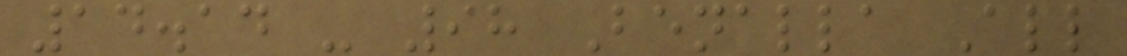14.14 - 98 Benalla All
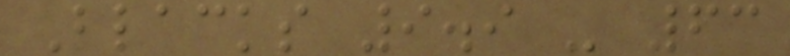Blacks 9.9 - 63
